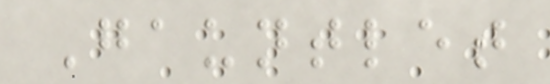Gauntlet
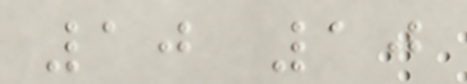10 10
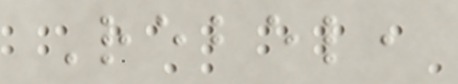Rebel,
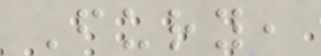Fury,
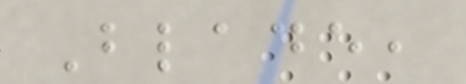Blade,
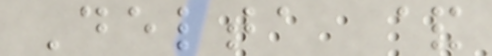Delta &
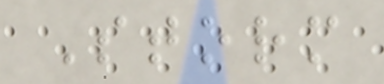Storm
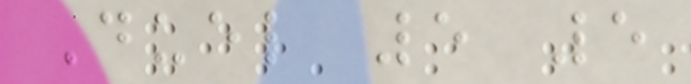Duel 5 5
